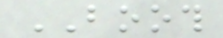BOOTH
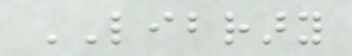LIBRARY
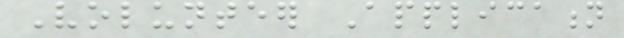Volunteer Application
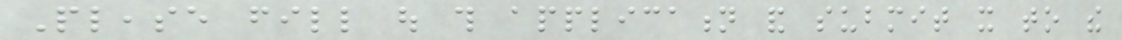Please fill out this application and submit it to the
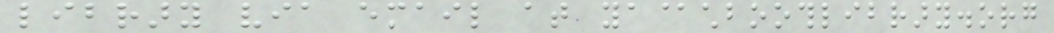library via email at ya@chboothlibrary.org
